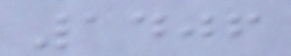1406
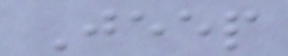Jeep
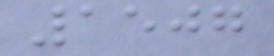1507
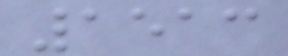1513
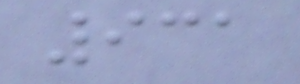931
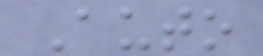Auto
